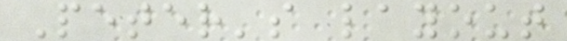Peter's layout
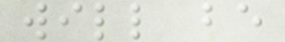will be
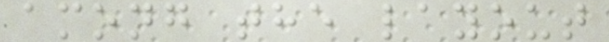among the layout
